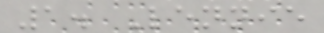1. Lennie
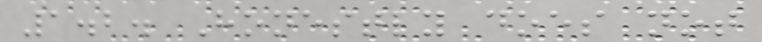1.2. Honestly does not
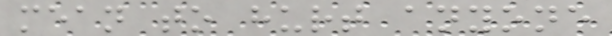mean to hurt anyone
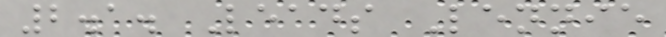2.1. Leads Lennie
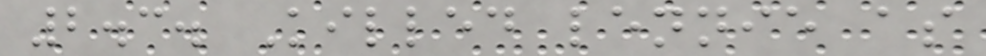2.3. Killed lennie as
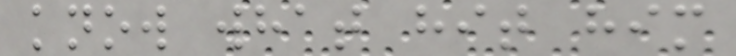know what hit him
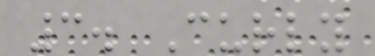3. Curly
